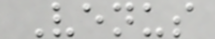Venus
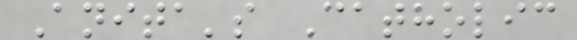Anita's Catholic
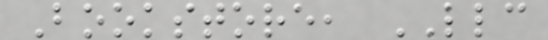Bookstore, LLC
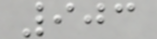903
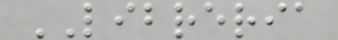LIBRERIA
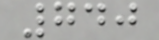740
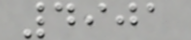4901
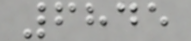6845
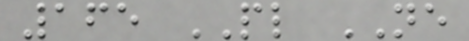165 PL NE
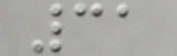31
